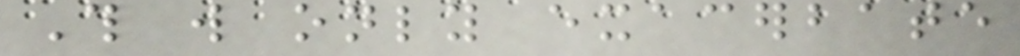This will only exacerbate
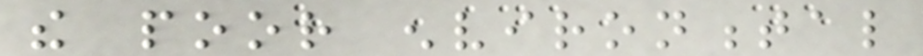the poor environmental
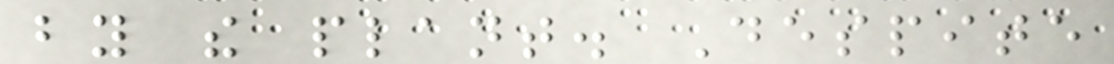by the plant. Despite
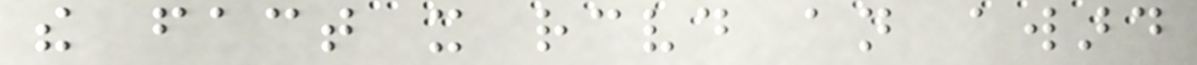the fact it received an award
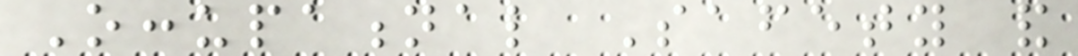Occupational Safety and
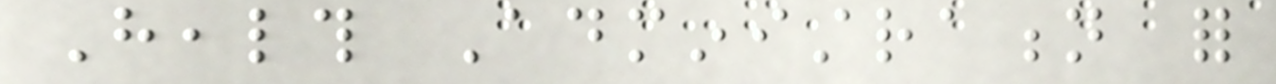Health Administration for
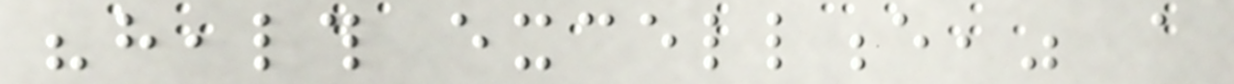"health excellence," a
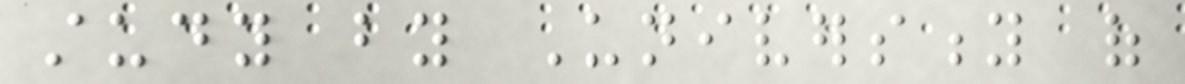study by University of
